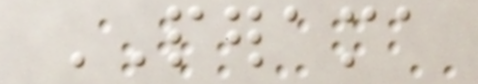PERAMA
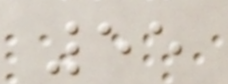55
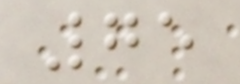75
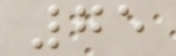75
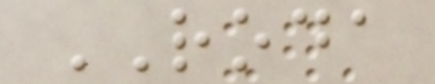RODA
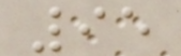95
